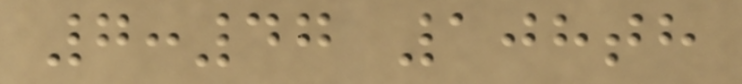7:47 108th
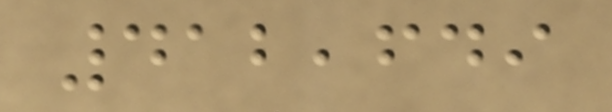412,649
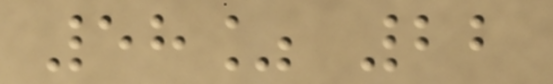58% 22
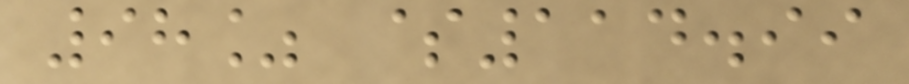98% $114.99
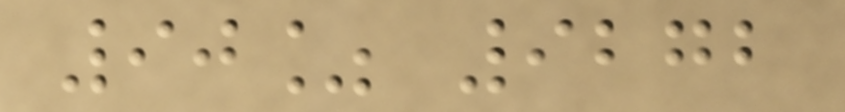90% 9272
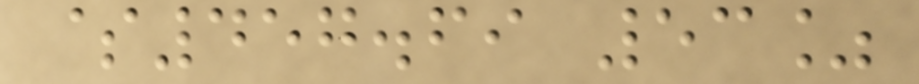$457.69 53%
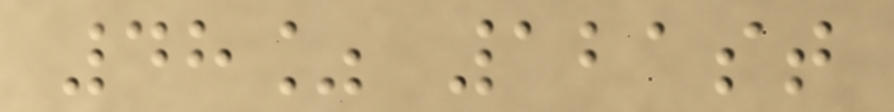48% 121st
